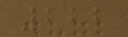222
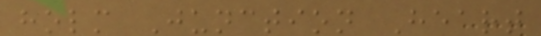holm Junction Heart
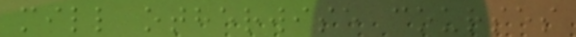mill otherwise courses
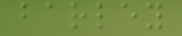barley
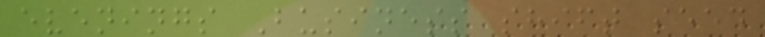evenings Business shift seed
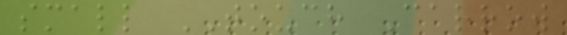small TOUCH Carrow
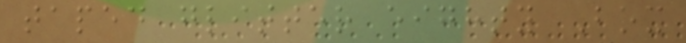taped glitter eighty Box
